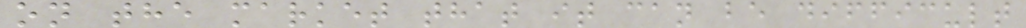on the market that it can be difficult
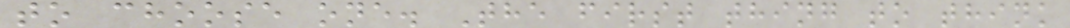to choose one. The first thing to think
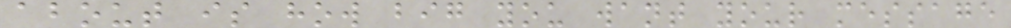about is how big you want your message
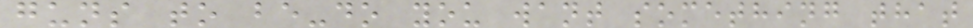guns to be-do you want something that
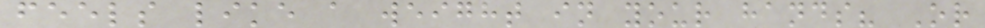feels like a weight in your hands? Or
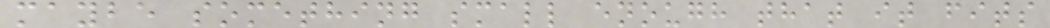maybe something small enough that it fits
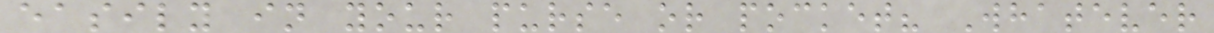easily in your purse or pocket? Whatever
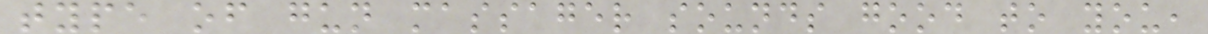type of gun massager sounds good to you,
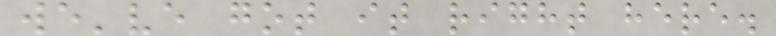we've got it right here.
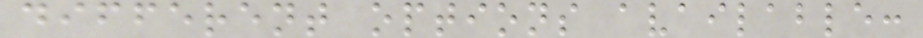different options available:
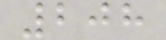208
